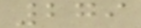279
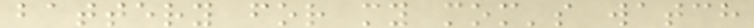battery for my mom's watch
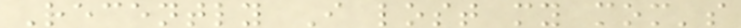Recently I lost my mom's
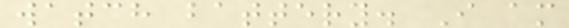watch battery. I am
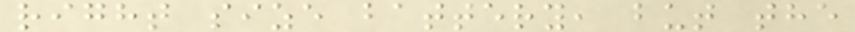right size battery, but the
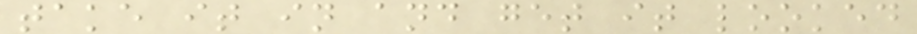take it in and get it looked
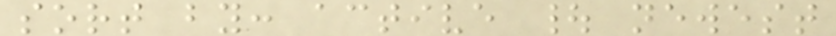sort by: active | newest
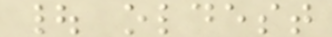| oldest
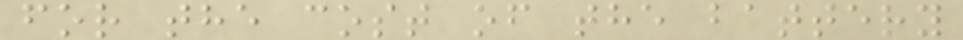for the cost of the battery
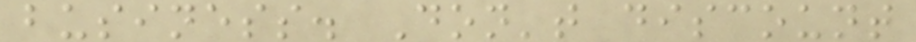business. Don't discount
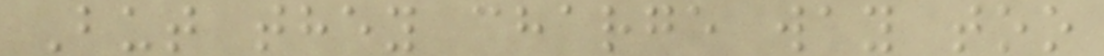But they charge way too
